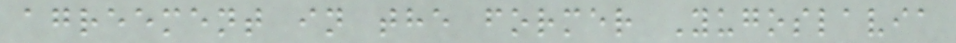agreement in the former Yugoslavia
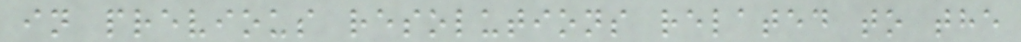in previous resolutions related to the
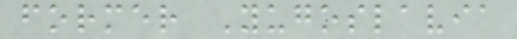former Yugoslavia
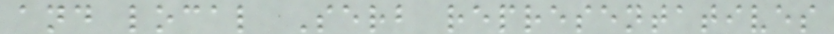and local Serb representatives
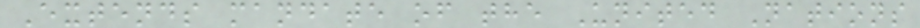Extends mandate of the United Nations
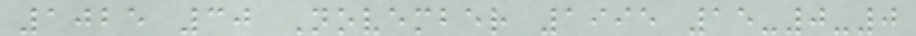1025 30 November 1995 15-0-0
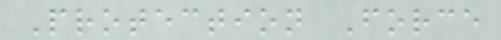Protection Force
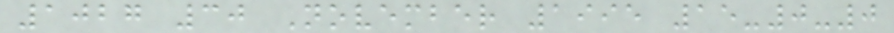1027 30 November 1995 15-0-0
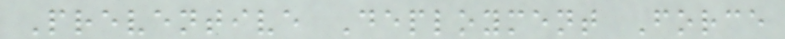Preventive Deployment Force
